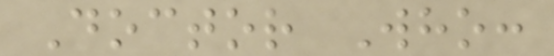Doctor Who:
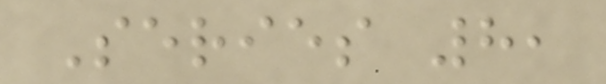Series 8,
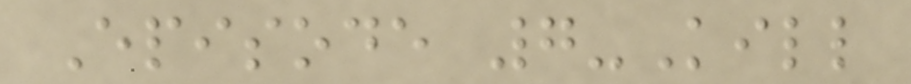Episode 7-Kill
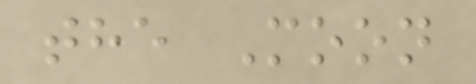the Moon
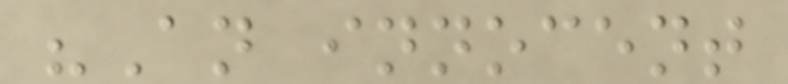"An innocent
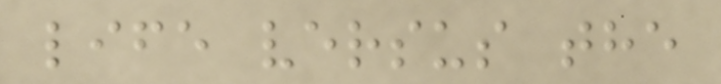life versus the
